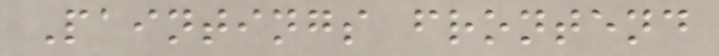Paintings frontend
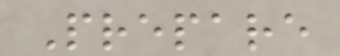Prepare
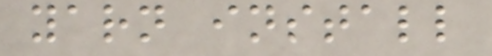yarn install
